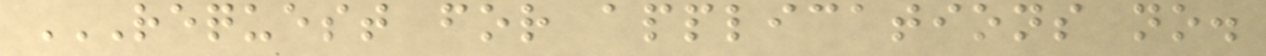REQUEST FOR APPLICATIONS NO.
